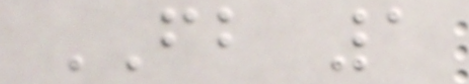FB 1
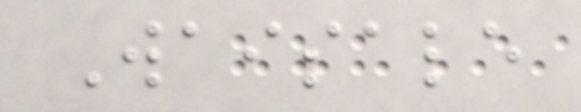Waisale
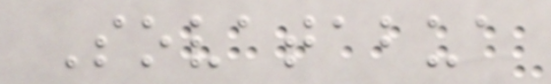Sovatabua
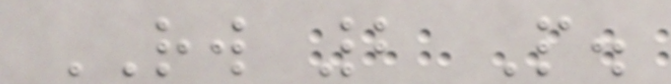RW 2 P.
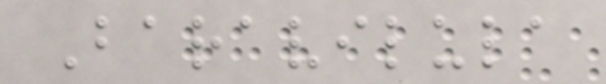Baravilula
